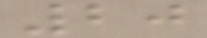20
